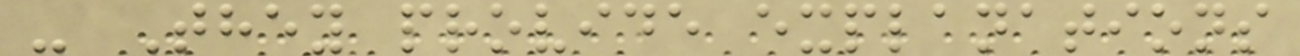- They provide explanations
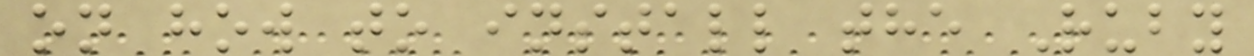on how to install the Ruby
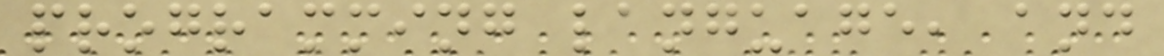programming language, and
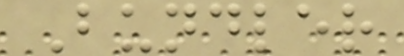Bundler
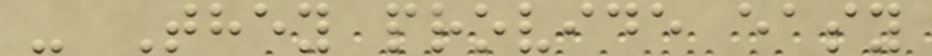- They provide easy
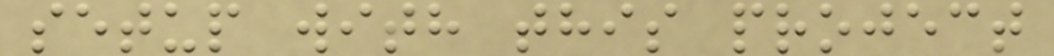setup with this project
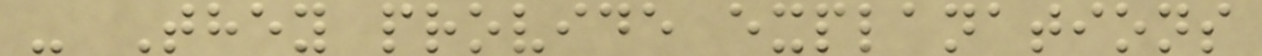- They provide explanations
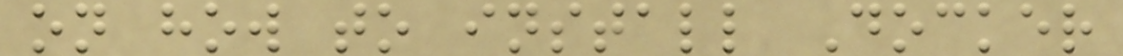on how to install Docker
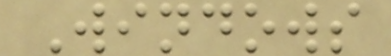Windows
